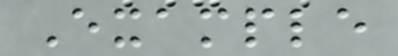Example
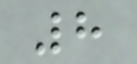8
